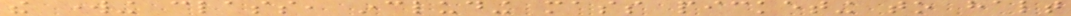the working class, including mass picketing to halt
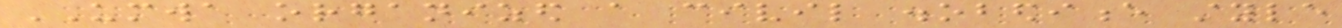UMWA organized a civil disobedience style
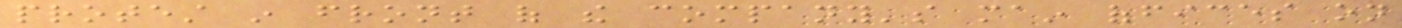protest in front of the company's main offices on
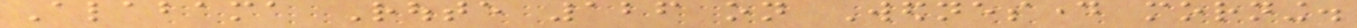Alabama Route 126 on Wednesday morning.
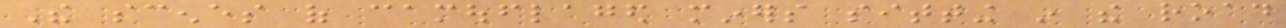The scenes of camouflaged miners sitting in the road
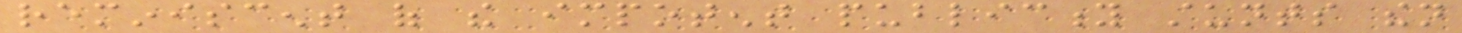reminiscent of the impotent publicity stunts then
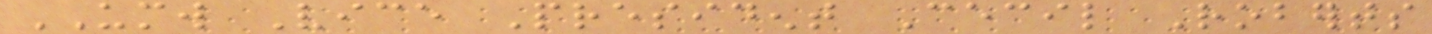UMW Vice President Cecil Roberts
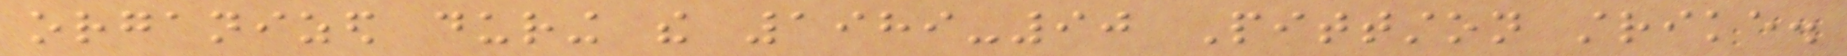organized during the 1989-90 Pittston strike.
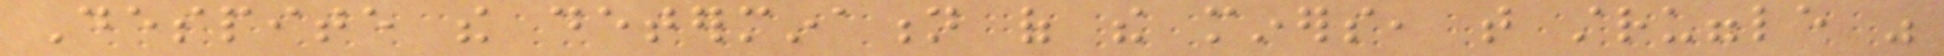Despite the determination of the miners, that struggle was
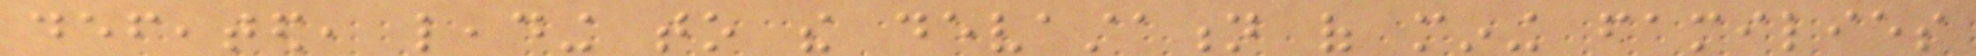defeated, leading to the devastation of mining families
